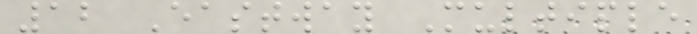12 Eastway Multiple
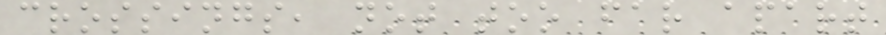crossings, not too far apart
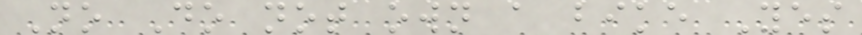No Do not own a bike Yes
